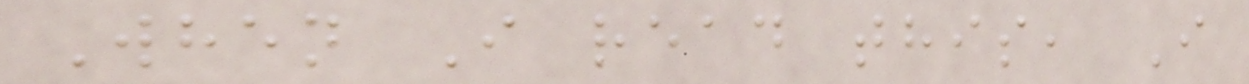When I read this, I
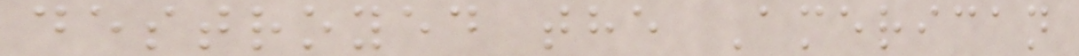destroyed the American
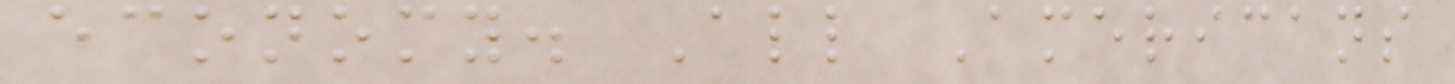economy. All Americans
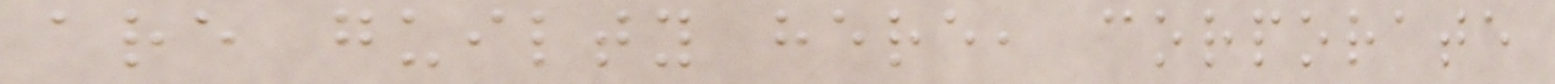are guilty here, corporate
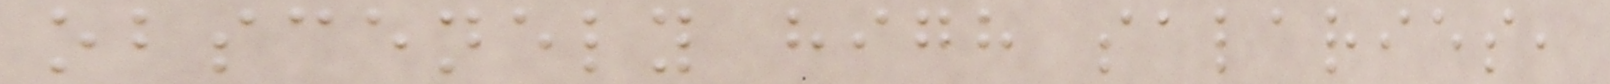obscenely high salaries,
